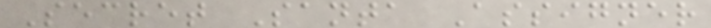Secret Santa Assigner
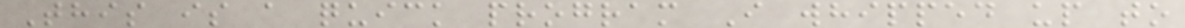This is a quick program I whipped up to
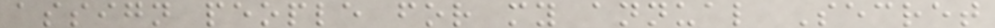assign people for my annual Secret
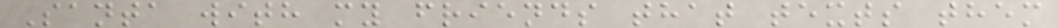Santa with my friends that texts them
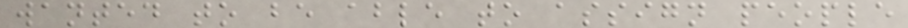wanted to be able to assign people
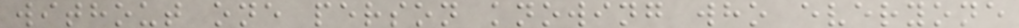without one person knowing who everyone
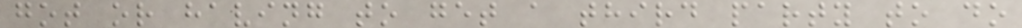got or having to get a third party to do
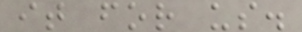it for us.
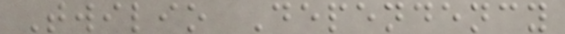Twilio Dependency
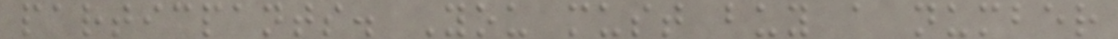particpants. You must buy a number
